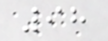98
